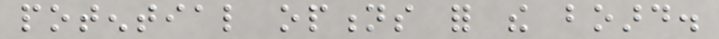potential options for the board.
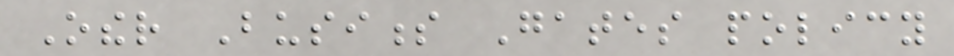Other Business Gates policy
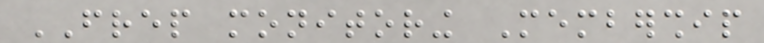FREP monitoring Membership
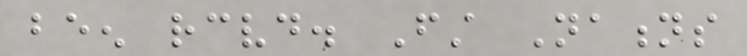been received. First Nations
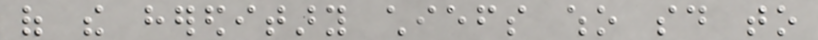of the hereditary chiefs who said to
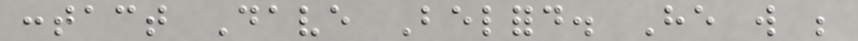contact Dave Belford. He will be
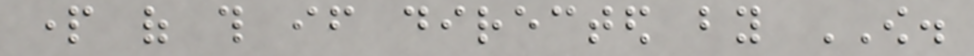part of this if directed by OW.
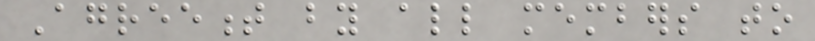Agreement by all members to
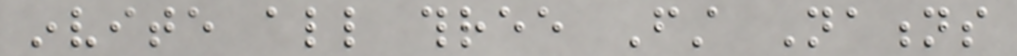invite all three First Nations
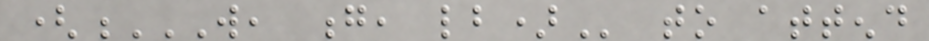(W, G, LB) to attend
